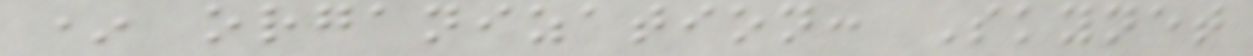* organization: Skynet
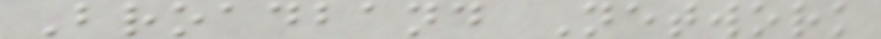Broadband Network
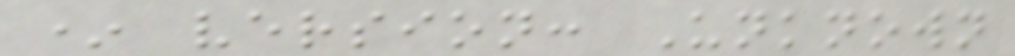* version: Unknown
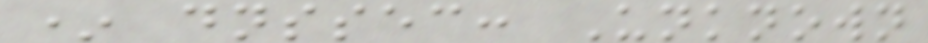* dnssec: Unknown
